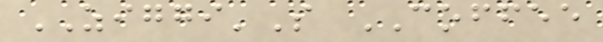ZIGGI'S COFFEE
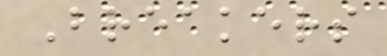Breakers
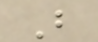B
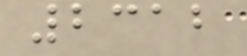2312
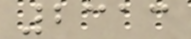2313
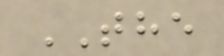THE
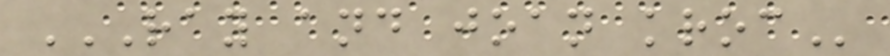RAY AND JOAN KROC
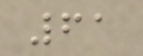61
